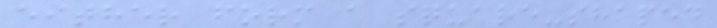either form a square-shaped
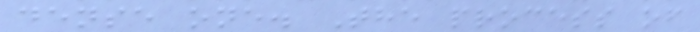dense one. The process of
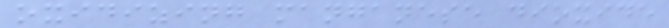oxidizing manganese dioxide
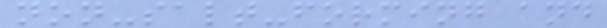non-salt-forming and
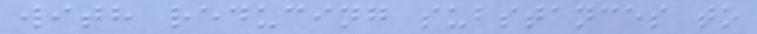with reducing substances to
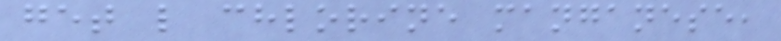get l chlorine manganese,
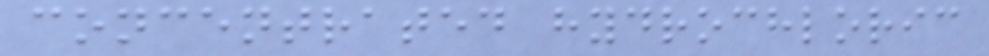concentrated hydrochloric
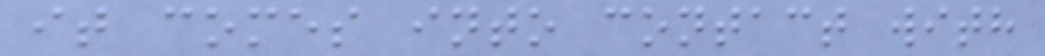it comes into contact with
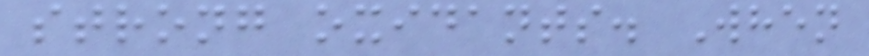strong oxidants. When
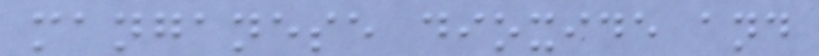manganese dioxide and
